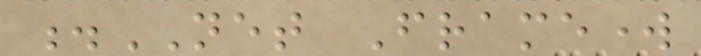.NET Framework
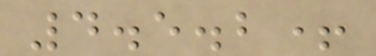4.5.2+
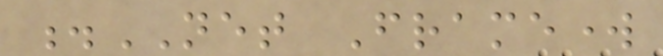.NET Framework
